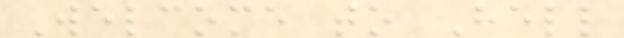Welcome to Hell
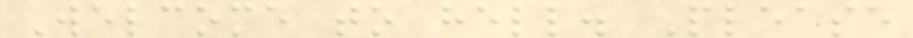Welcome to hell. Please
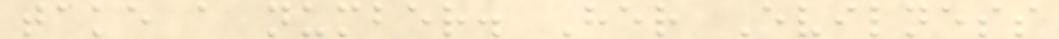take a number. Her Evilness
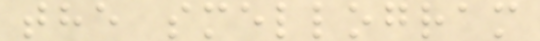the smellogram
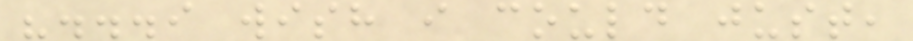"...i wish i could just,
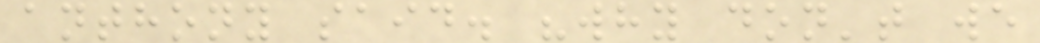anthony said. "why don't we
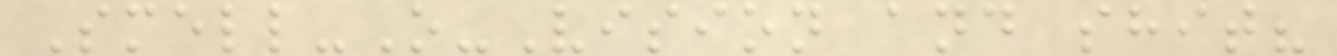Smell-O-Vision and shit?
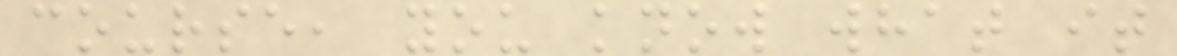course, you know what it
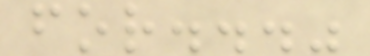for..."
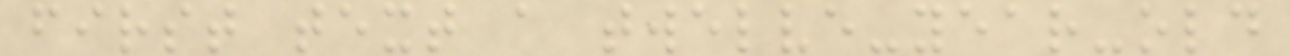first text a twelve-year-old
